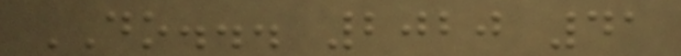DO... 2020 41
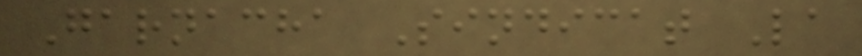Garnacha Sindicat La
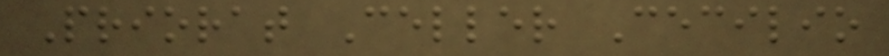Priorat Celler Cecilio
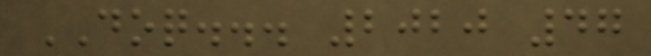DOQ... 2020 47
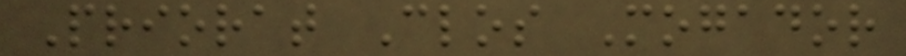Priorat Clos Mogador
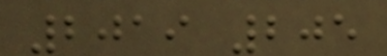2019 205
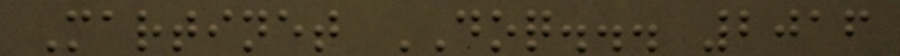Martinet DOQ... 2016
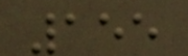155
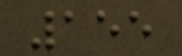155
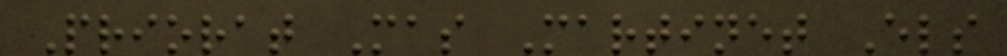Priorat Mas Martinet Els
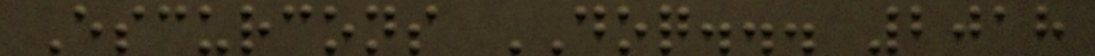Escurcons DOQ... 2018
